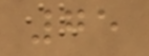75
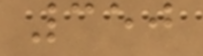350
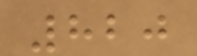820
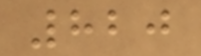820
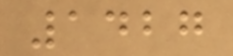1427
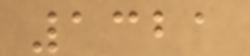1321
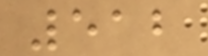512
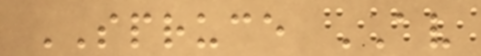SPRUCE AV
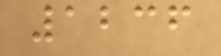1236
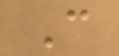C
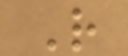R
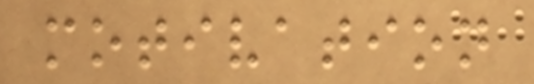motivation
